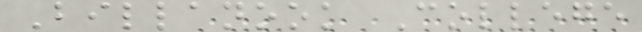Billanook College
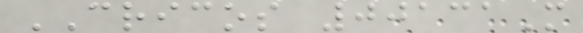CRICOS 00131M
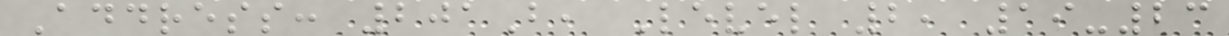Address: 201B, Level 2, 19-23
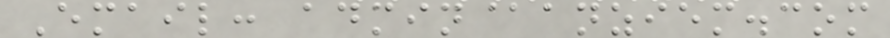Email: admin@anziem.com
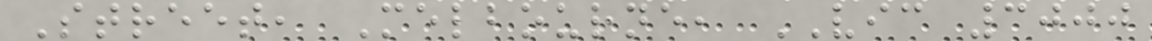Street, Melbourne, VIC 3000
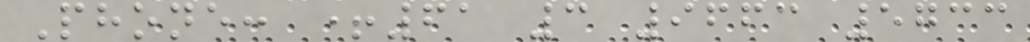Phone: +61 3 9663 5733
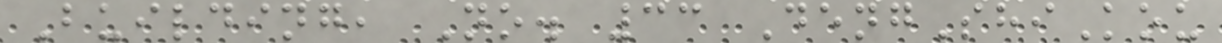Building, No. 33 DengShiKou
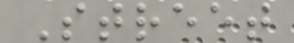Street
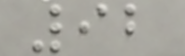92
